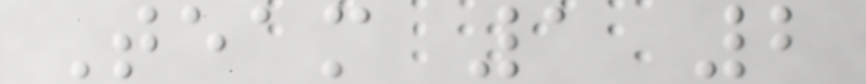Team 1 2
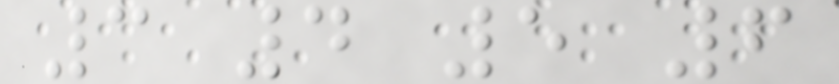3 4 5 6
